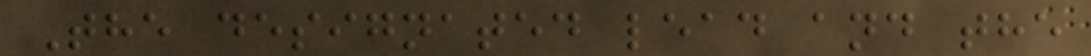The designated lead and the
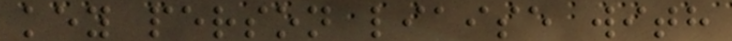key person liaise with
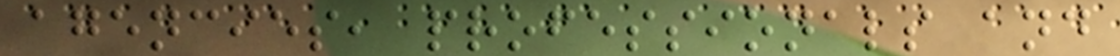agencies, professionals and
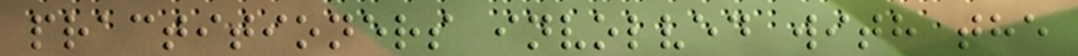practitioners involved with the
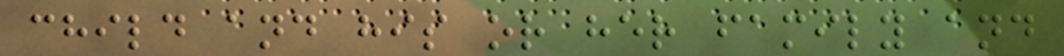child and his or her family and
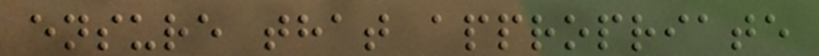ensure that appropriate
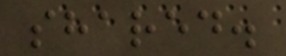shared.
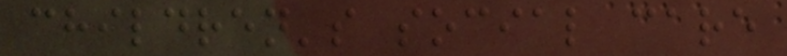children's social care
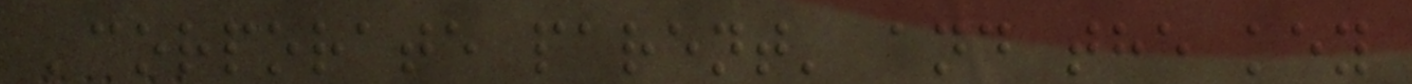'corporate parent' and the key
